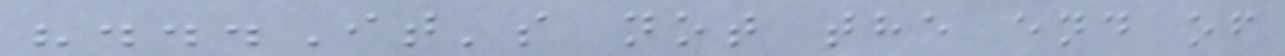"...It's not the end of
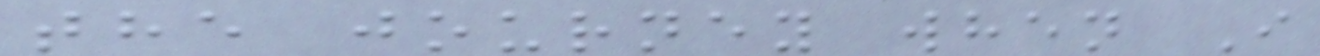the journey when I
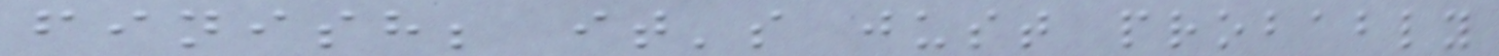finish; it's just probably
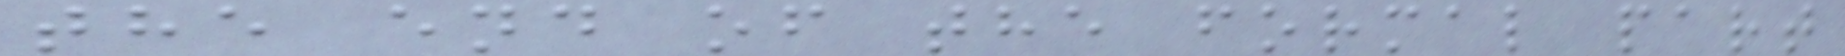the end of the formal part
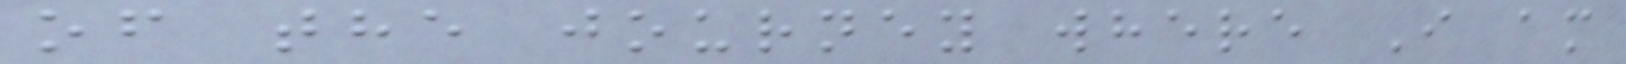of the journey where I am
